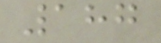187
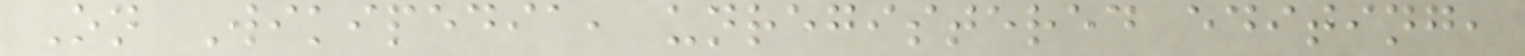On Wikipedia, unregistered editing,
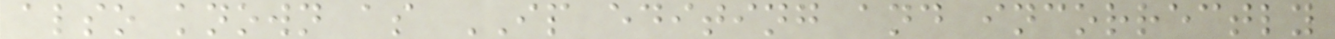also known as IP editing and incorrectly
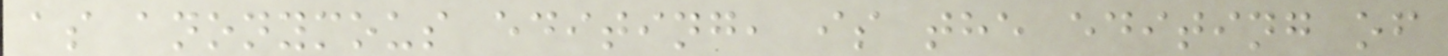as anonymous editing, is the editing of
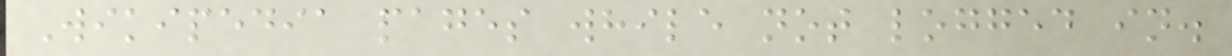Wikipedia pages while not logged in.
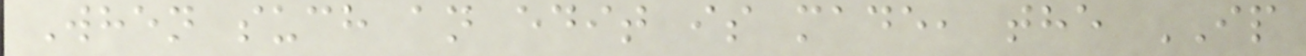When such an edit is made, the IP
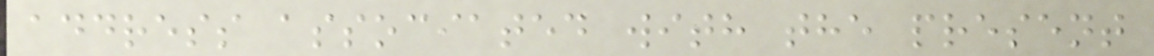address associated with the present
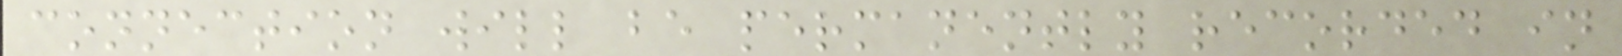connection will be permanently recorded in
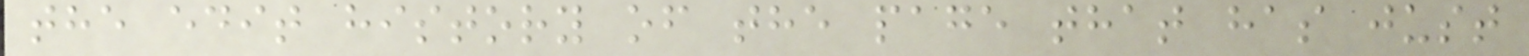the edit history of the page that has just
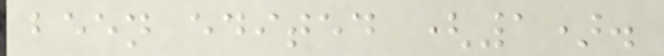been edited (1).
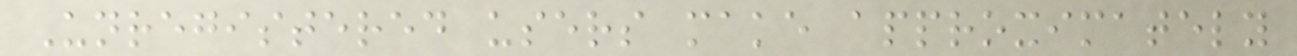Unregistered users make approximately
